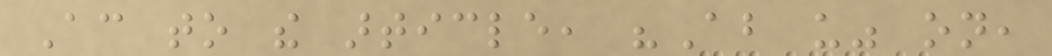According to the article, "About us" on,
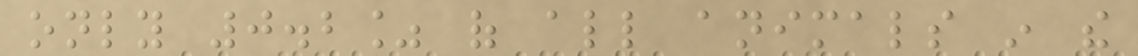only 0.2% of all animals in the
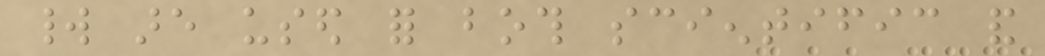world are used for both scientific and
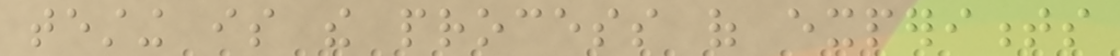testing is the process of experiments
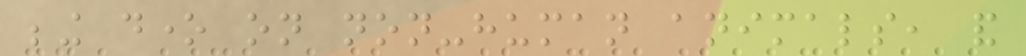being done on non-human animals, and
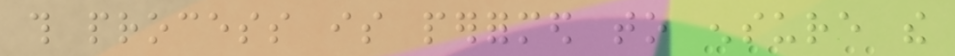this process is performed to ensure the
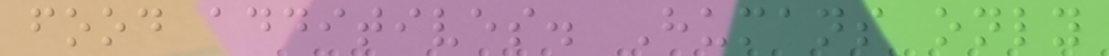food additives. Humans only
